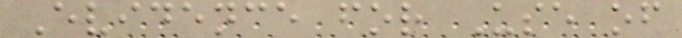Evidence for Use of
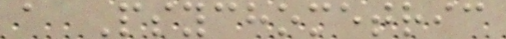a Psychometric
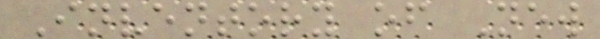Inventory of New
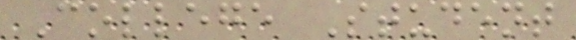College Student
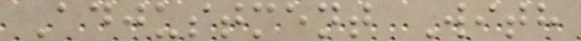Adjustment With
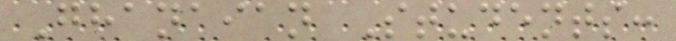Ghanaian Students:
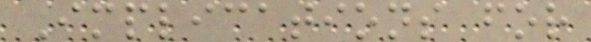Implications for
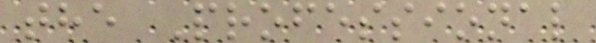the Professional
